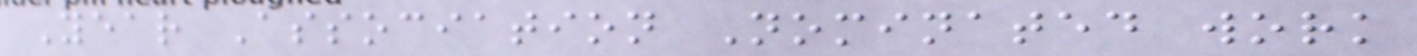Year Association Nominated work
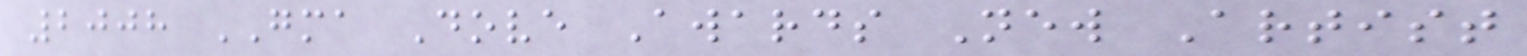2008 GMA Dove Awards New Artist
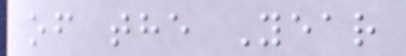of the Year
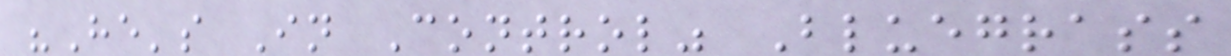"He's In Control" Bluegrass
